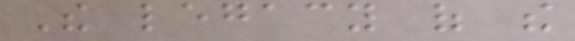The legacy of the
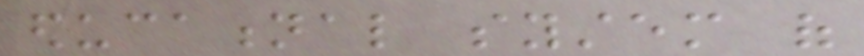educational system of
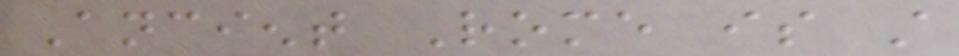Ancient Rome is still
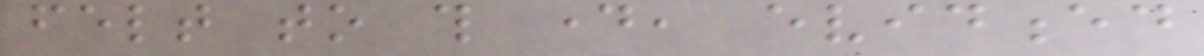felt to this day, evidenced
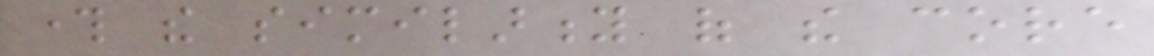through the similarity of the core
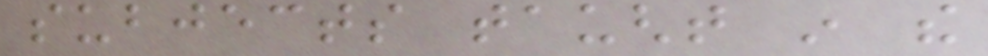subjects taught in the
